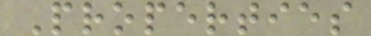Properties
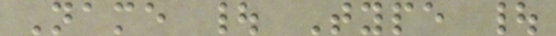Name | Type |
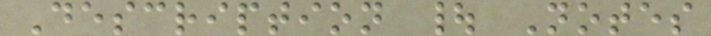Description | Notes
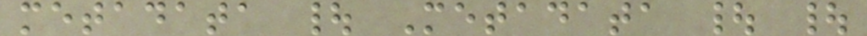metadata | Metadata | |
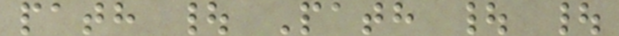path | Path | |
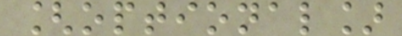[optional]
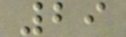29
